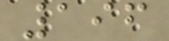196
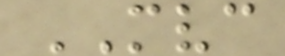MVC
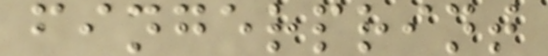fingerprint
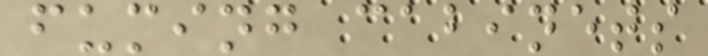fuming cabinets
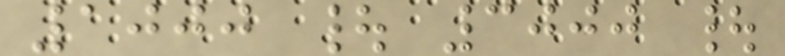1000 | 3000 |
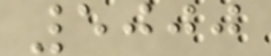5000
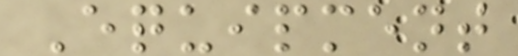Equipment
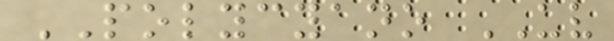POLYCYANO UV
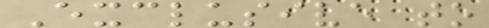Exclusive to
